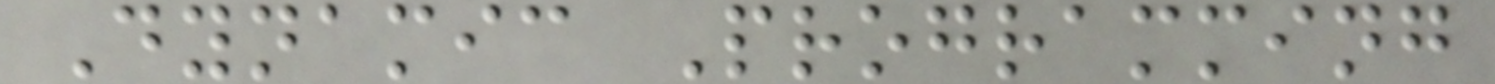Dynamic Programming
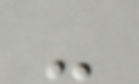-
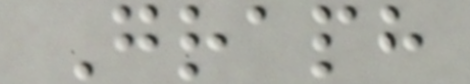Graph
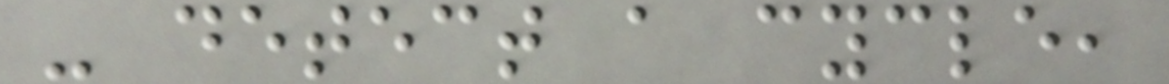- detect a cycle,
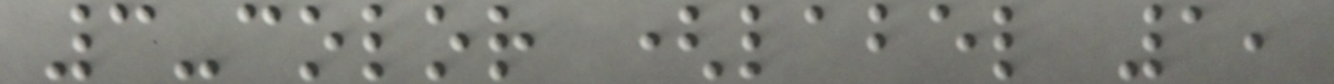3-color (label 1,
